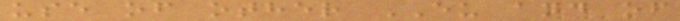use of other EU and of
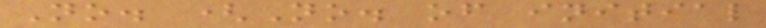No. (No. of initial
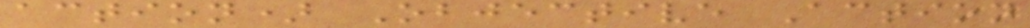action) Objective Action
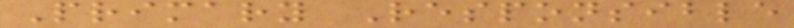Primary Responsible
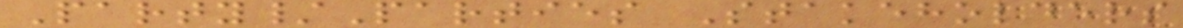Party/Parties Stakeholders
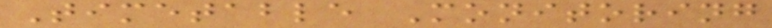Timetable Monitoring
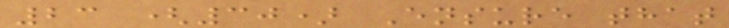23 (30) Ensure that
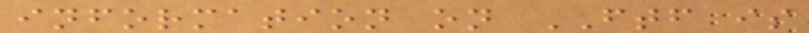information on FTF is
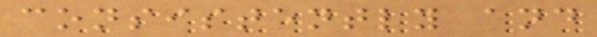consistently and
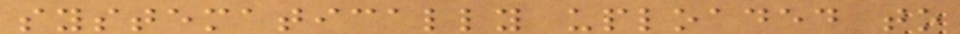systematically uploaded to
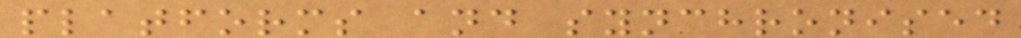platforms and synchronised
